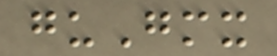guGmx
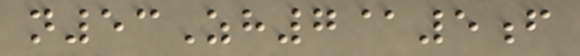n53Zh7@5f
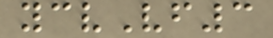ycvVf3
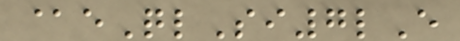@eQlSi7lE
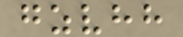gzvhh
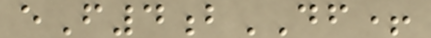eF4bDF+
